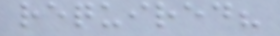required?
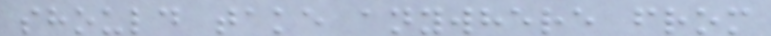should take anywhere from
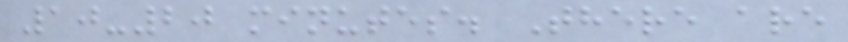10-20 minutes. There are
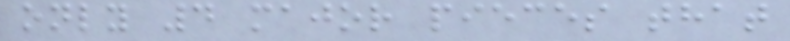only 4 major pieces that
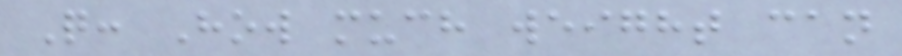Q: How much weight can
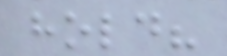hold?
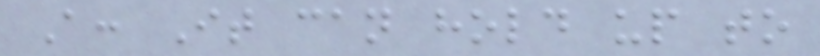A: It can hold up to
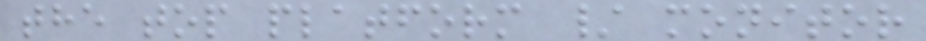the top platform / monitor
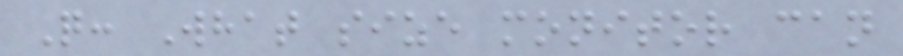Q: What size monitor can
